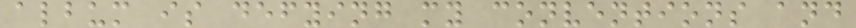album is defying my conventions and
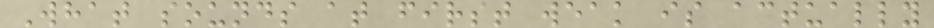What sounds at first weak is actually
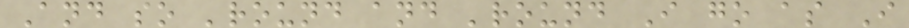And so 'round and 'round I go as I
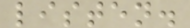listen.
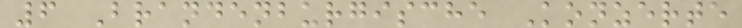6 Brandenburgische Konzerte
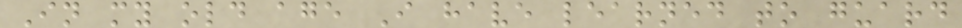In my old age I have learned to guard
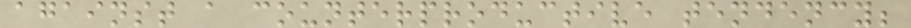against a counterproductive tendency;
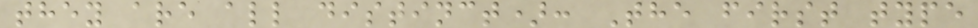they are all distinct): The first type
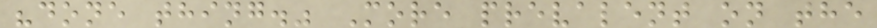"done thing." More prevalent on the
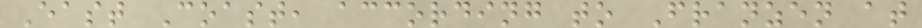East Coast, according to Franzen at
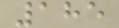185
